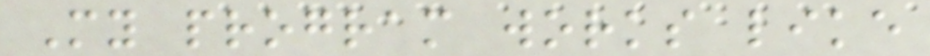My program works like
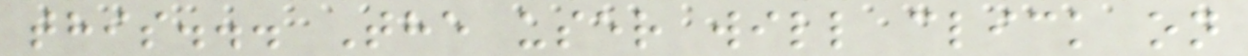this... The user will click on
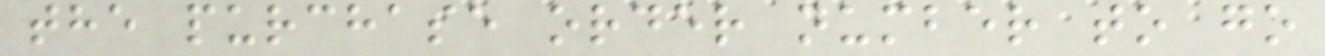the purchase order number to go
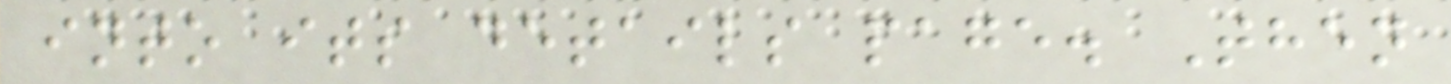into its details page. Then
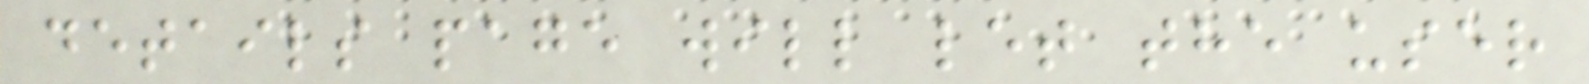details page will let the user
